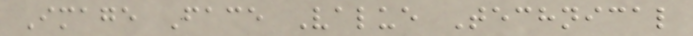Image Face Value Technical
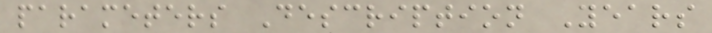parameters Description Years
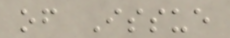of Issue
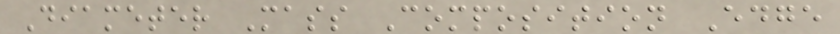Diameter Mass Composition Edge
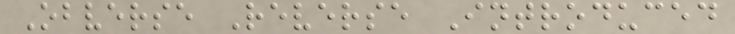Obverse Reverse Introduced
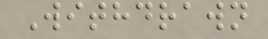Withdrawn
